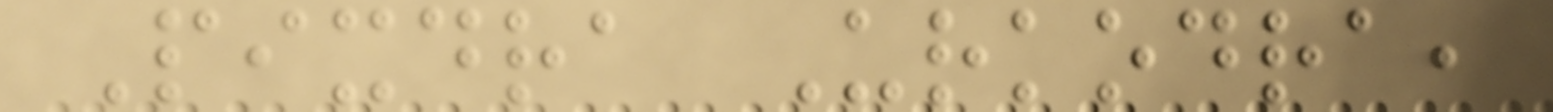Pixdra Urkodra,
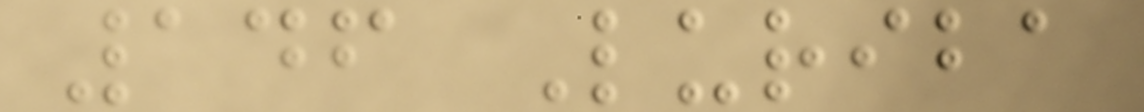146 Luriba
